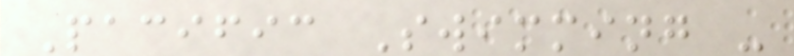Pacific Swimming -
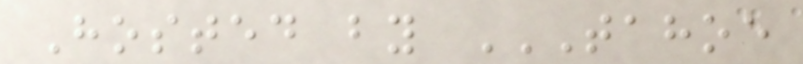Hosted by TAHOE
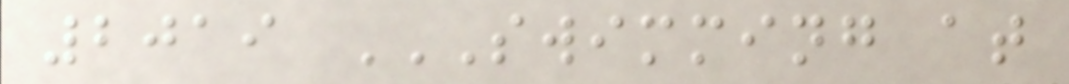2019 SWIMMING AT
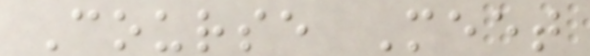Course Meet
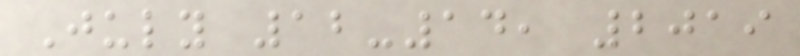July 12-14, 2019
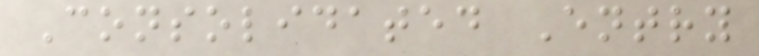Consolidated Entry
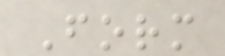Form
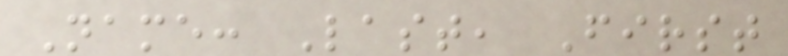Name: Last, First
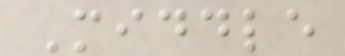Middle
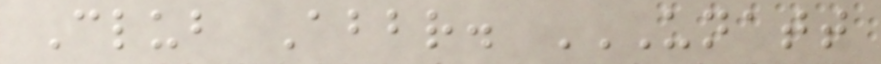Club Abbr. UNATT
